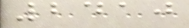2410
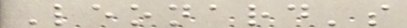Leonard's
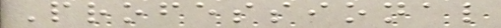Professional
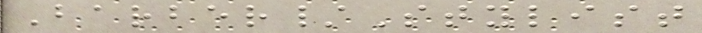Barber/Stylist
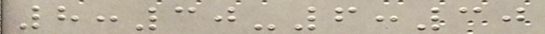8:30-6:30
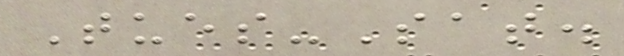Tues-Sat.
